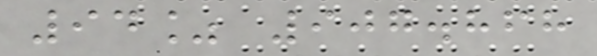94% 907.868
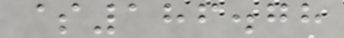$186.78
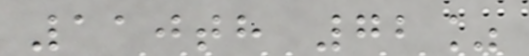110th 72%
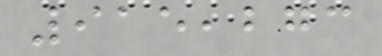915,273
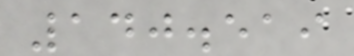140.519
